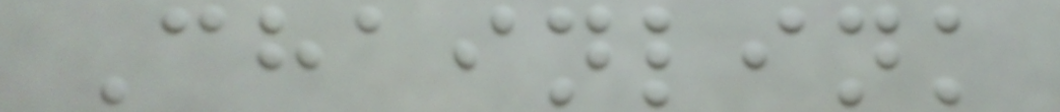Chainlink
